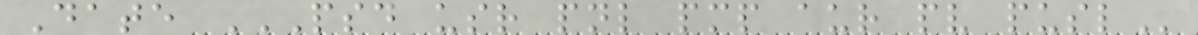Date PSD USR PNL PMP AUR PV PUSL
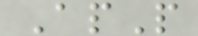ApP
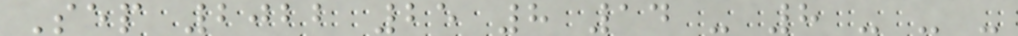Sep 2022 25 8 14 - 8 - - -
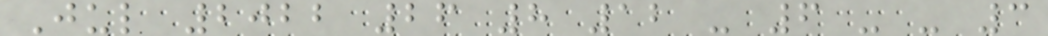Jul 2022 26 8 12 - 6 - - 3
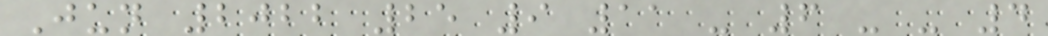Jun 2022 25 9 11 - 6 - - 4
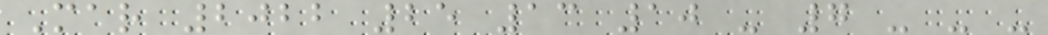Mar 2022 25 13 10 - 7 - - -
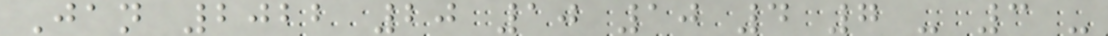Jan 2022 20 10 10 4 7 - 3 -
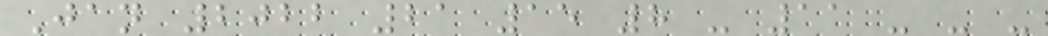Jan 2022 21 15 8 - 11 - - -
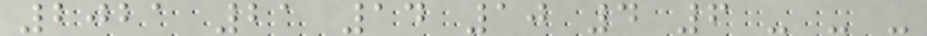2021 21 14 10 4 6 - - -
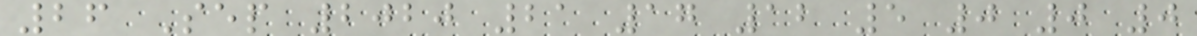26 Sep 2020 21 17 12 5 0 0 0
